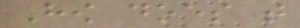How does that
